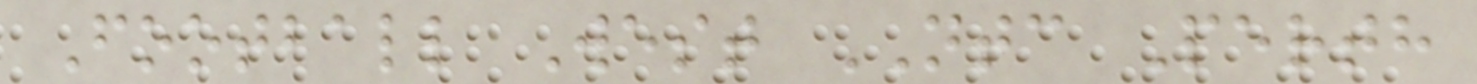Football West NTC Perth
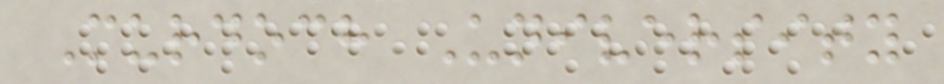Murdoch University
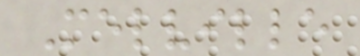Melville
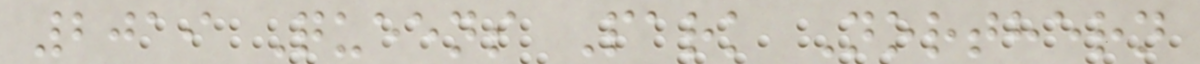2019 Queens Park Northern
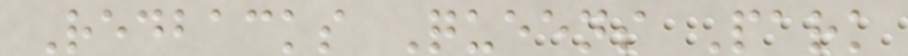Redbacks Queens Park
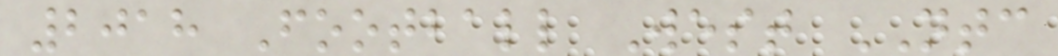2018 Football West NTC
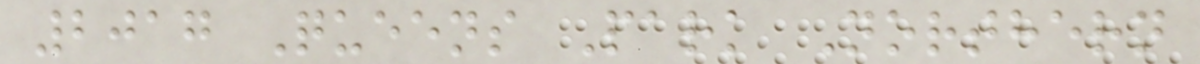2017 Queens Park Northern
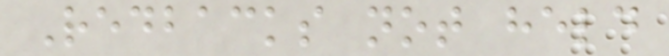Redbacks not held
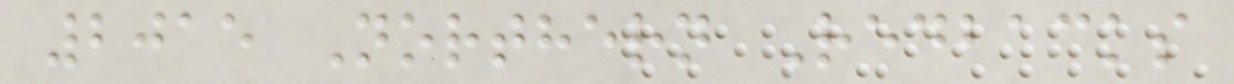2015 Northern Redbacks
